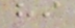hi
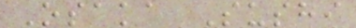Osaka Sushi
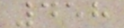458
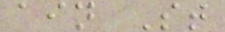ain St
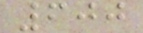600
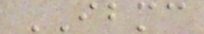IBMC
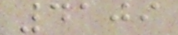4109
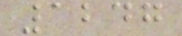1247
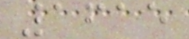1615
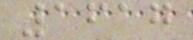1617
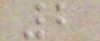2
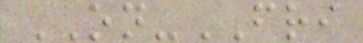ON-FRI
